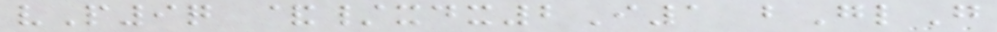vP9q &/xdx2I1 bGlG
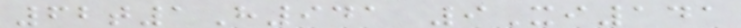62t1H941 9Xi141
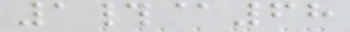1#@68
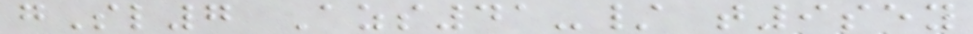gSl7 Azs41-/ t9sey
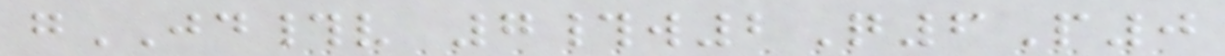gJD#v 7#w2Q6P0
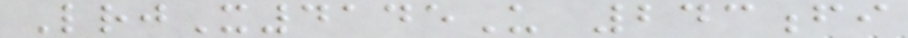LrjX4145U 243fi
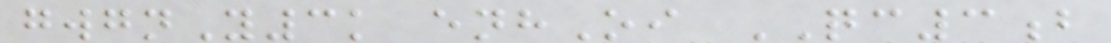gwgnY3k enhOi QC3b
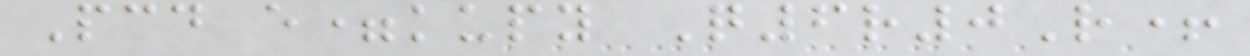Pcd e=kupy Q6r0R+
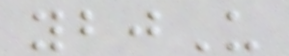ybjU
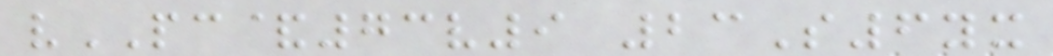vPC&73v9 23S6yx
